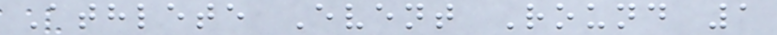Athlete Event Round 1
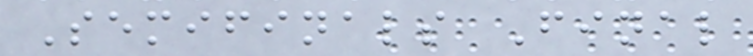Semifinals Final
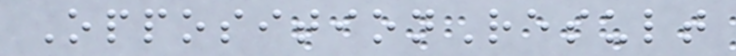OppositionResult
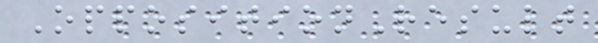OppositionResult
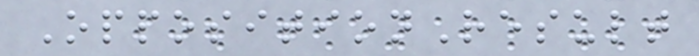OppositionResult
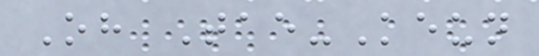Oh Tae-Keun
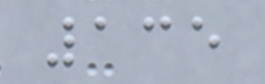135
